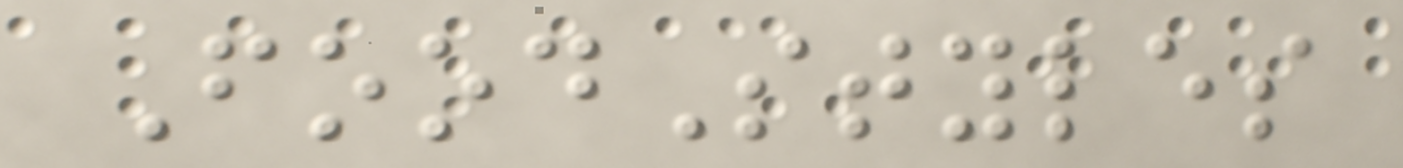FoodStyles
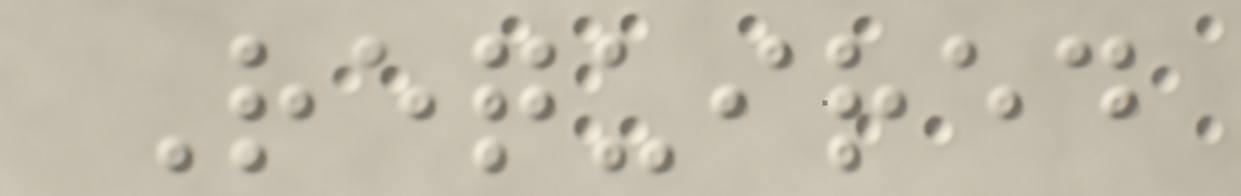Required
